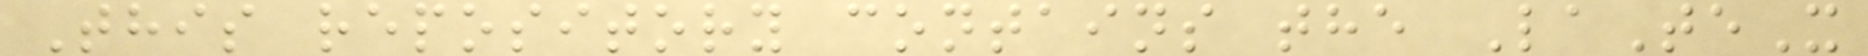This repository contains the LaTeX
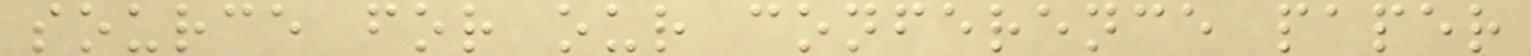source for our conference paper
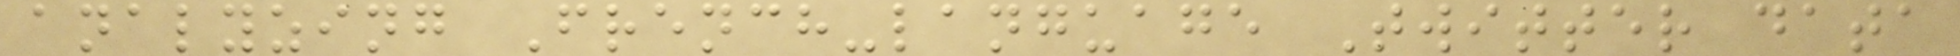analyzing French-language Twitter data
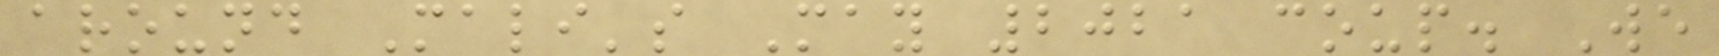around Mali's May 2021 coup. We
